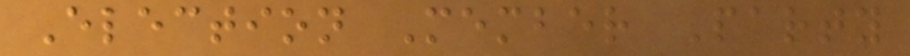Election Member Party
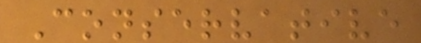Conservative
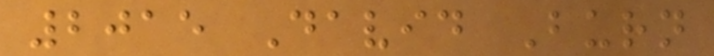2015 David Burn
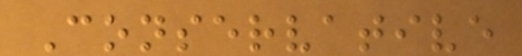Conservative
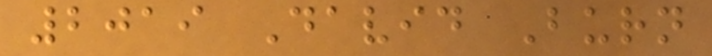2019 David Burn
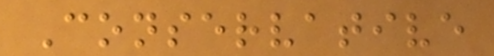Conservative
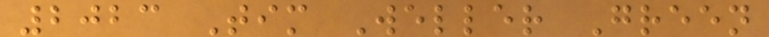2023 Tim Weller Green
